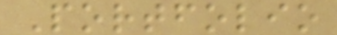Portfolio
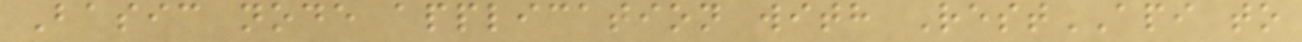Basic node application with RestAPI to
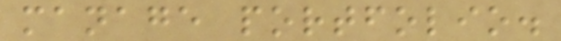manage portfolio.
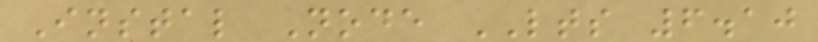Instal Node LTS 6.10
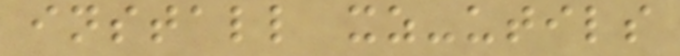install xz-utils
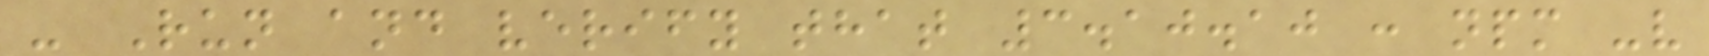- Run and verify that 3.10.10 : npm -v
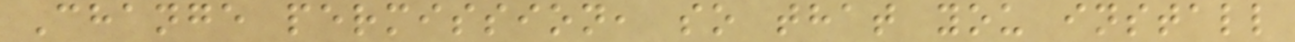Change permission, so that you install
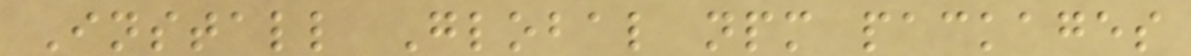Install Global npm packages
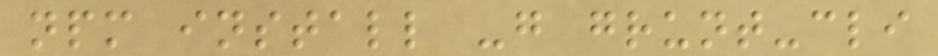npm install -g grunt-cli
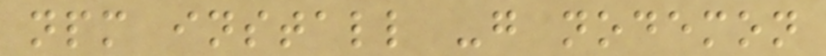npm install -g nodemon
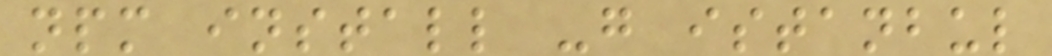npm install -g istanbul
